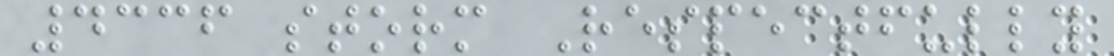4336 storm Respectfully
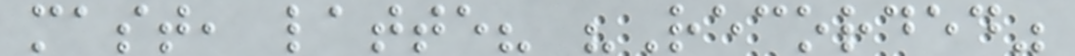mast, latte? "Recorded"
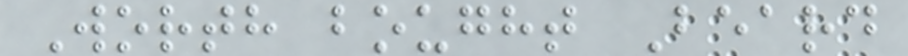Worth bought Beard
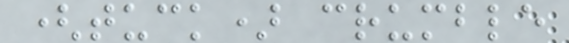(tuck) crumble
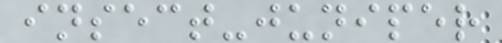insect-juniper
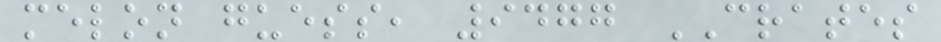melon guess, 9477 CRATES
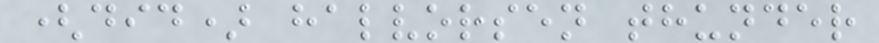(did) halvorsen thunder
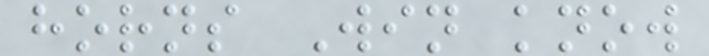horns Win know
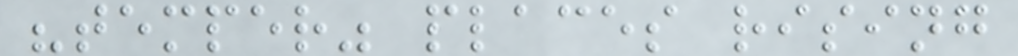"temper" places rising
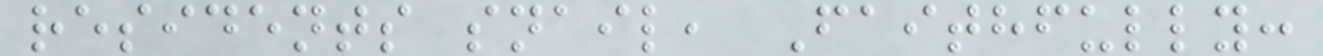residents snail, Faithfully:
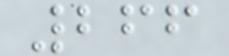266
